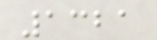1321
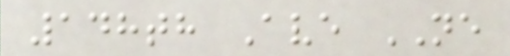148th Ave NE
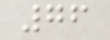76
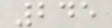245
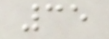35
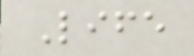Life
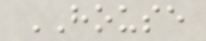HOUSE
